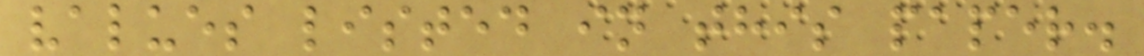values listed in this paper.
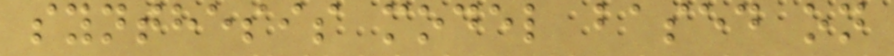synthesis model based on
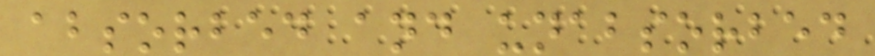absorbed and unabsorbed
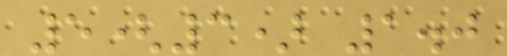5(3) 1.0
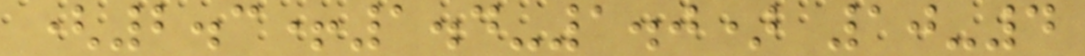(2.3+1.4-1.0) 10-4
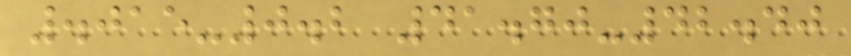.015-0.2 41.70-42.40
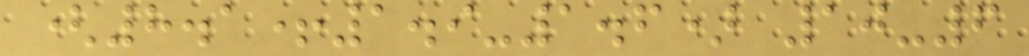(8.1+1.9-1.6) 10-6
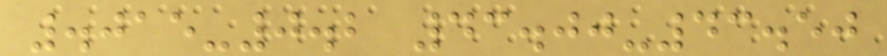.015-0.2 43.00-43.50
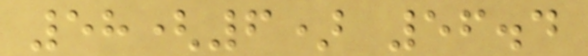58(6) 56.4
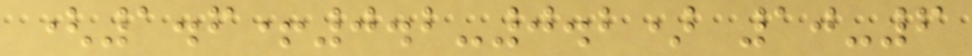(1.6+0.2-0.2) 10-6
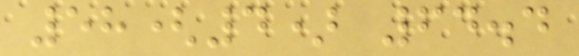58(4) 64.4
